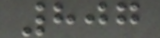807
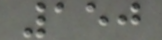150
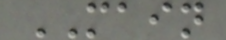MAIN
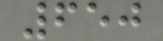650
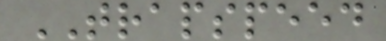TRAPSPEED
